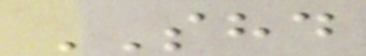SHD
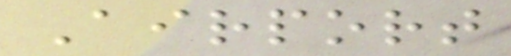Airport
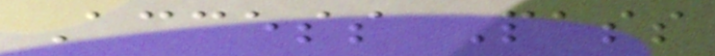Access Pass
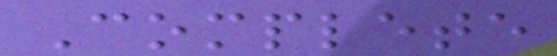Complete
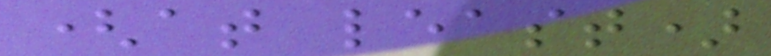(at least)
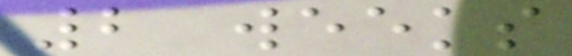2 weeks
